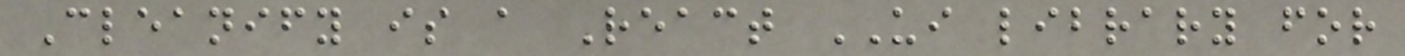Cleanify is a React UI library for
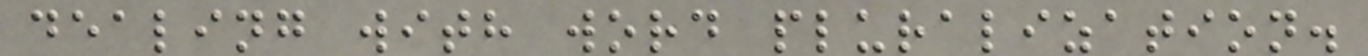dealing with word pluralization.
